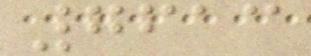7613
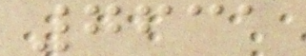7631
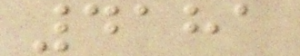4181
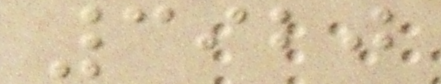3920
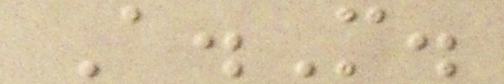A.M.
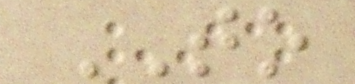TO
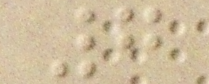7
